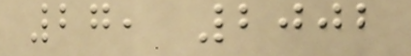27, 2002
